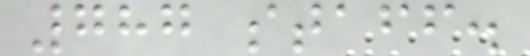787 staff.
